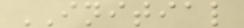INITIAL
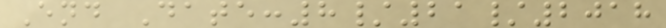End Date:8/21/2018
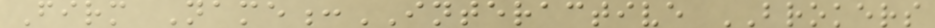Firm Name:INTERACTIVE BROKERS
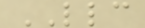LLC
